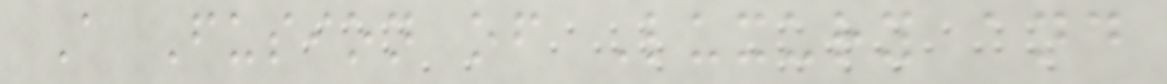A Fusion of Luxury and
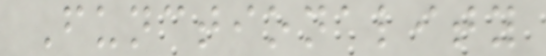Functionality
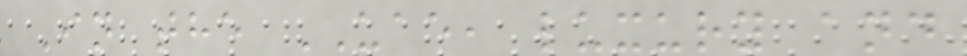In the UAE, luxury and
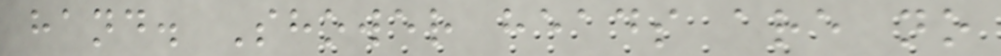hand. Shower heads are no
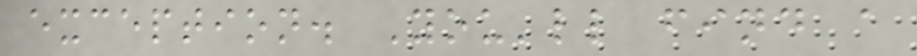exception. You'll find a
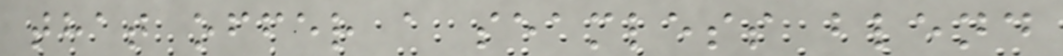that offer a seamless blend
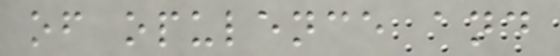of opulence and
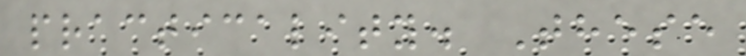practicality. These
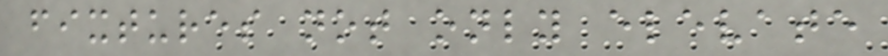fixtures not only elevate
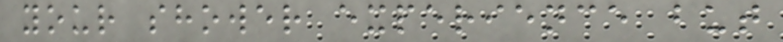your shower experience but
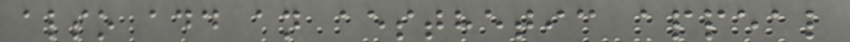also add an aesthetic appeal
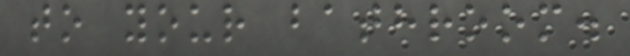to your bathroom.
